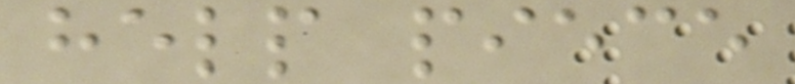help piece
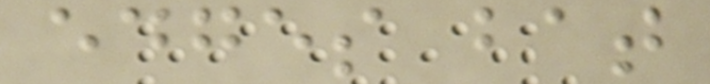edges bat
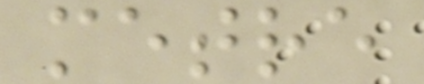metre
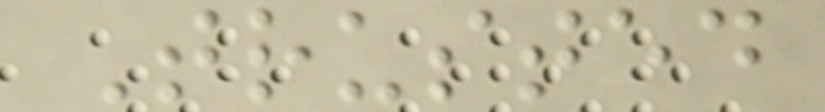Trusted
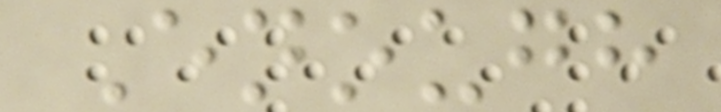Enough
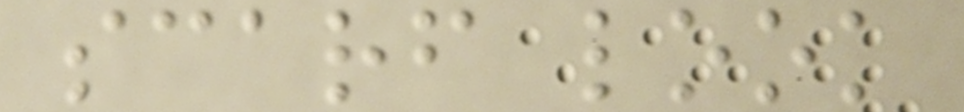scarf look
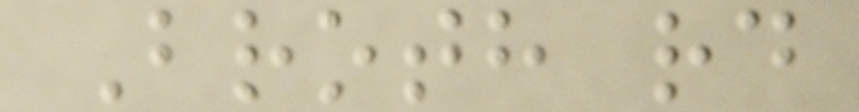Broth rd
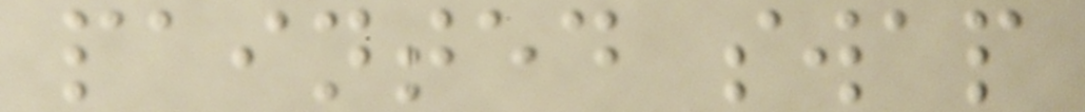painted swap
